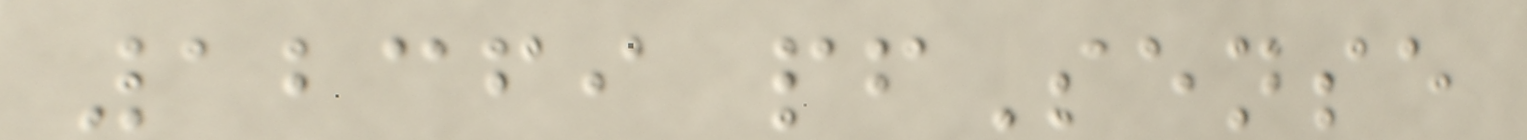12369 pfSense
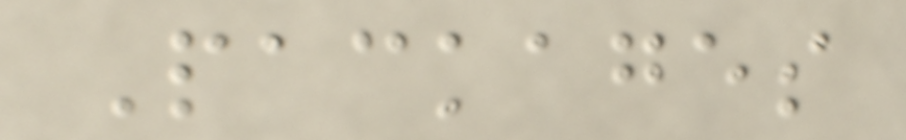Packages
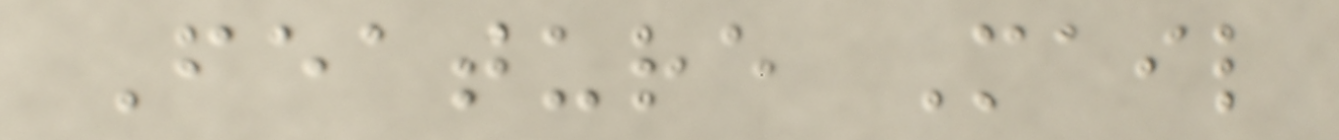Feature Mail
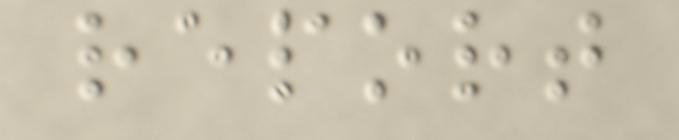report
